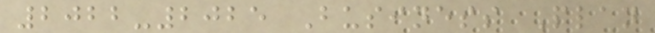2022-2025 Business Plan
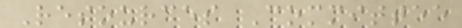Resources Committee
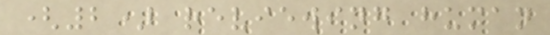(2) reviewing human
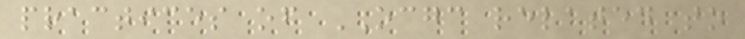practices of OCGC related to
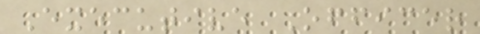Executive Officer
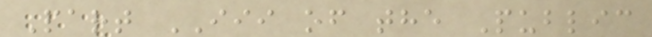Part III of the Public
